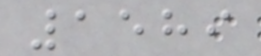1589
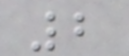2
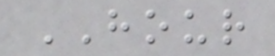HOUR
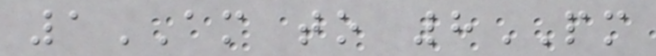1AM to 8PM
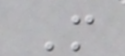M
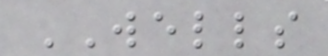WELLS
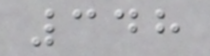348
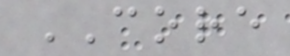CORE
